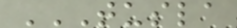TUSLA
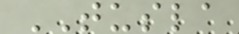TUSLA
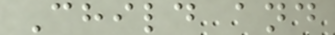Child and
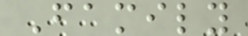Family
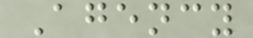Agency
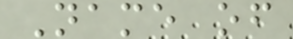Name of
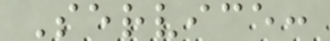Service:
